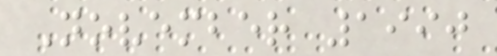November 1990
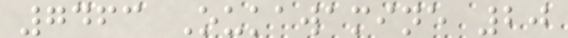7463 Oukawamine 20
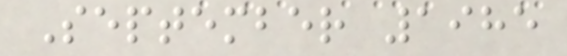September 1985
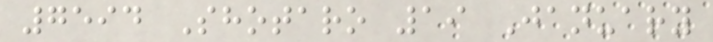7594 Shotaro 19 January
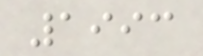1993
